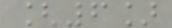[6]
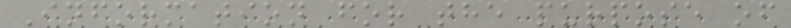Information for the purpose of
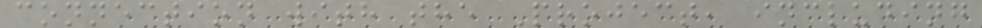connection with the Project, including
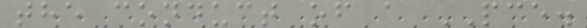the conduct of a PCE.
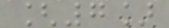[7]
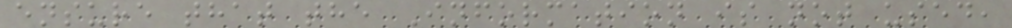ensure that the Information is not used,
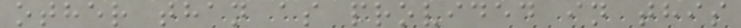other than as provided in this
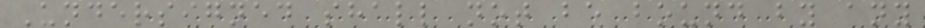Undersigned shall not be bound by any
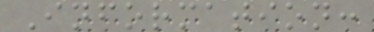Information:
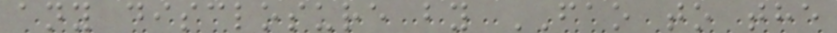any disclosure by FAO to the
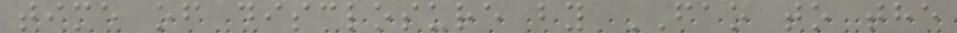time of disclosure by FAO to the
